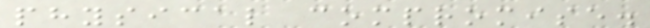physical compromise.
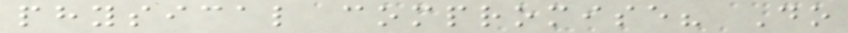physical compromise? Do
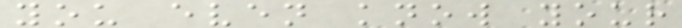you even know your
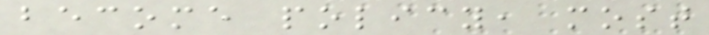become policy, most
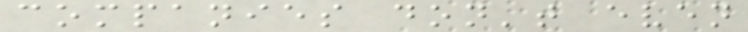companies don't even
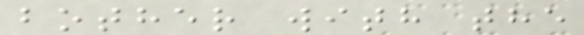bother with the
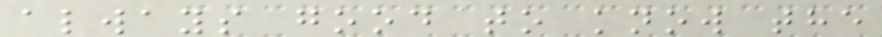always good to know the
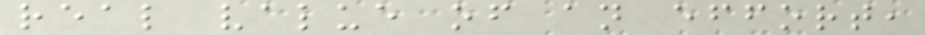real value of an effort,
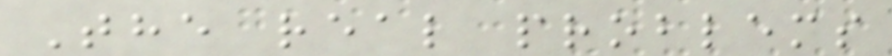The real problems
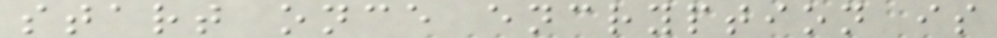start once encryption is
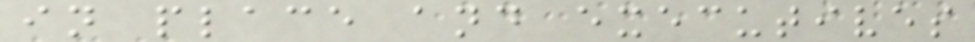in place and executives
